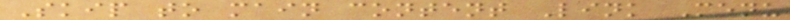Skip to main content Link Menu
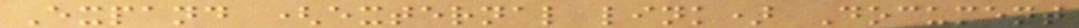Expand (external link) Document
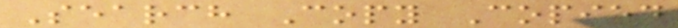Search Copy Copied
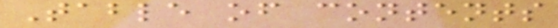Table of contents
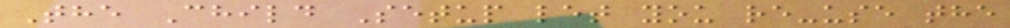The Child Setup let you re-use the
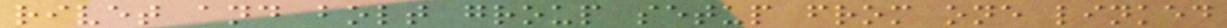rivet and bolt group setup from one linked
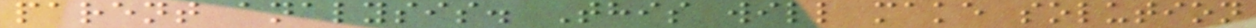parent analysis. This will make solution
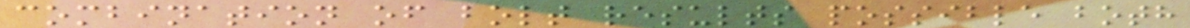combination of bolt results possible both
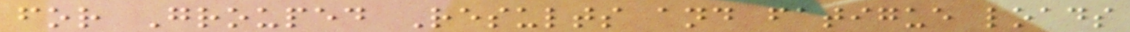for Grouped Results and fatigue loads
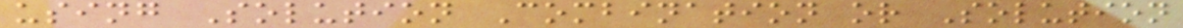using Solution Combination or Solution
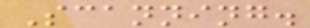Scanning.
